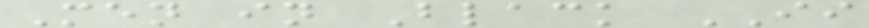Men in Black II
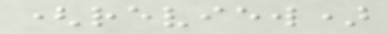(review)
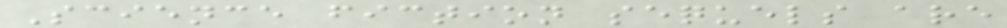Science fiction sequels are
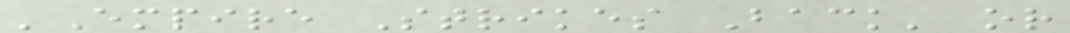'Empire Strikes Back' or
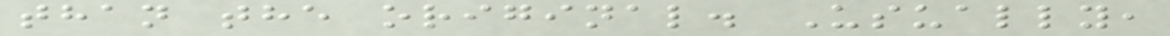than the original. Usually,
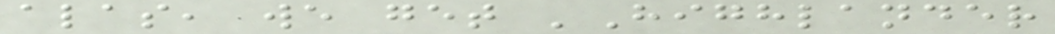alas, we get 'Highlander
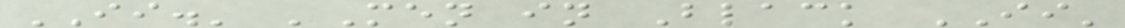II.' 'Men in Black II'
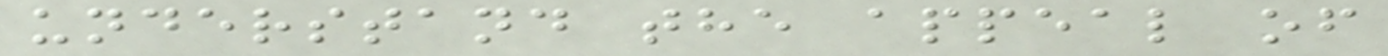understand the appeal of
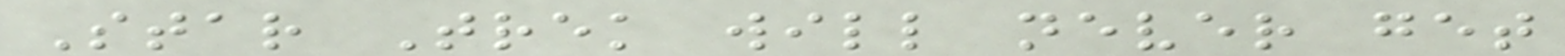Star Trek will never get
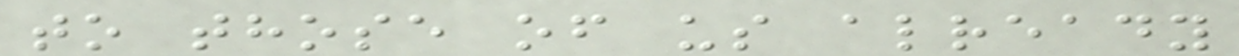to those of us already
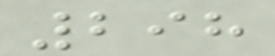298
